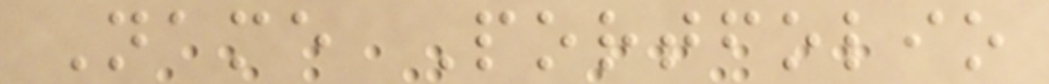Name Portfolio
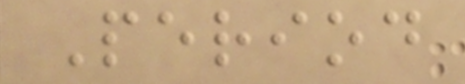Period
